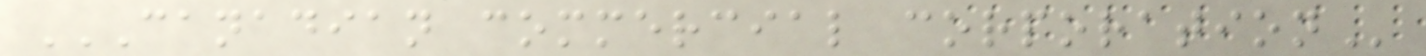CANADIAN COMMERCIAL CORPORATION
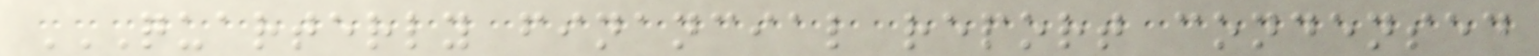QUARTERLY FINANCIAL REPORT CONDENSED
